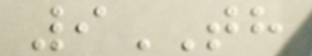9TH
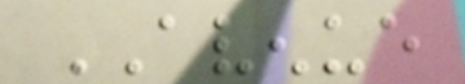AVENUE
